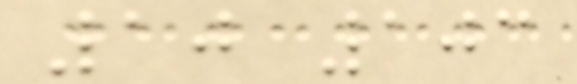10 103
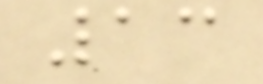13
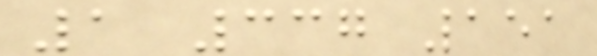1 337 151
